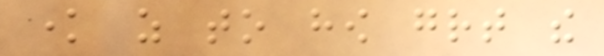know as to how great the
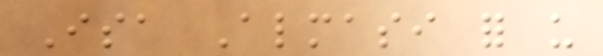Isa Almasi for us
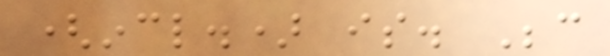(incl.) is. Because
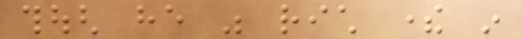though he was rich there in
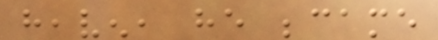heaven, he became
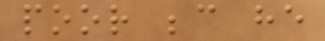poor because he
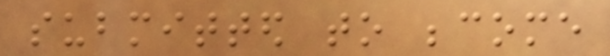submitted to become
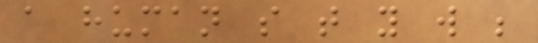a human so that you will be
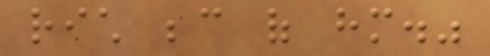rich because of him."
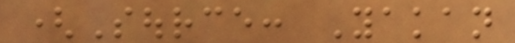(Source: Yakan
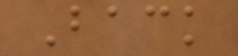Back
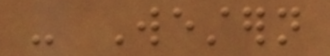- Western
